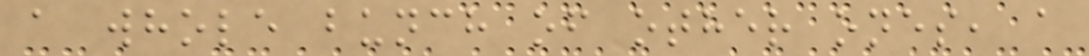a whole bunch of other ones, a
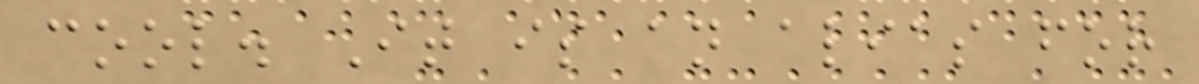cool. It is an alias for
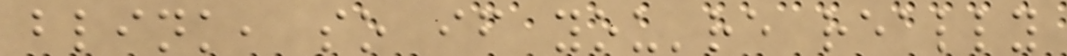blink, so if you're really
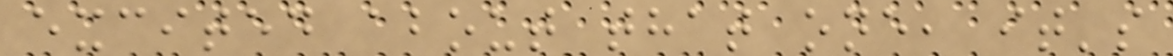excited about that one, it's
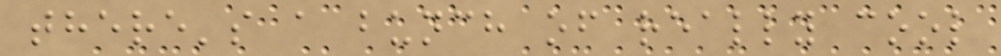there's a bunch of really cool
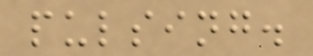pulsing.
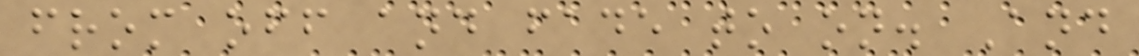from off and fade to on. And
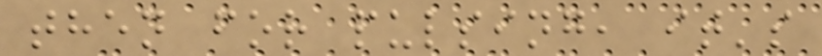then for pulsing, it's
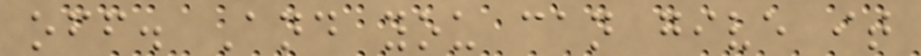off. And you can give it
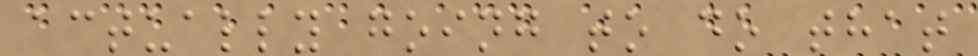actually going to do that
